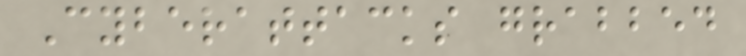Cyberattacks grabbed
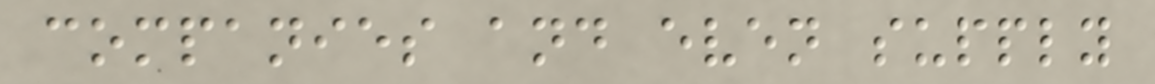companies and even supply
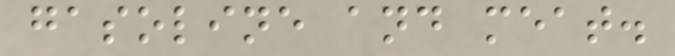gasoline and meat.
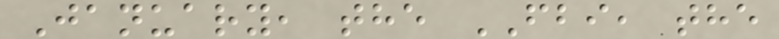January, the FBI, the
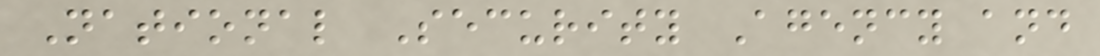National Security Agency and
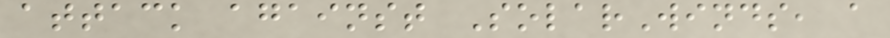attack against SolarWinds, a
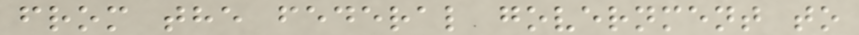from the federal government to
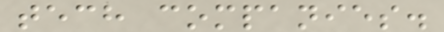tech companies.
